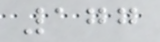177
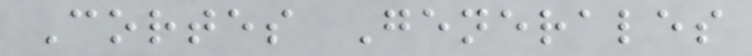Cortes Generales
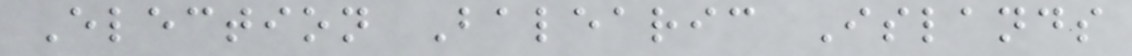Election Balearic Islands
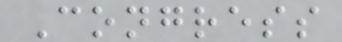Congress
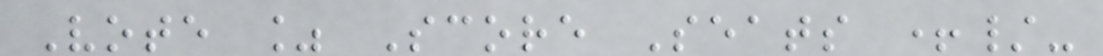Vote % Score Seats +/-
